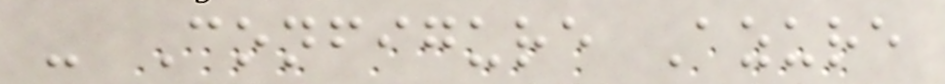- Configure Azure
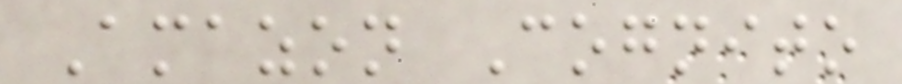Amazon Cognito
